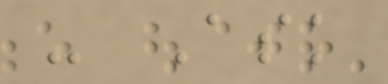- Ask
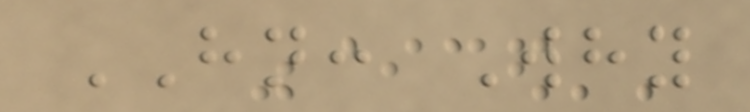HN: Why
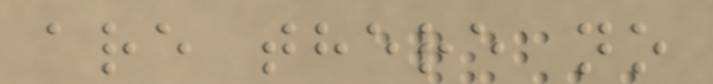are there no
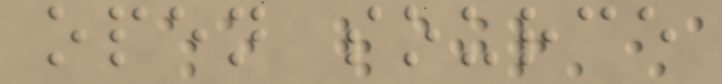open source
